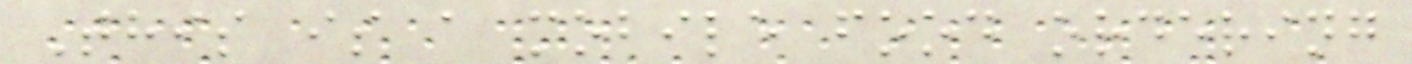This is a mobile food ordering
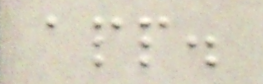app.
